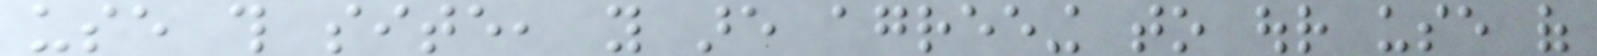use this site, you are agreeing to our use of
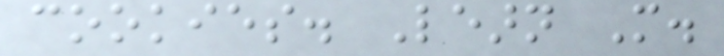cookies. Learn More.
